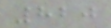820
